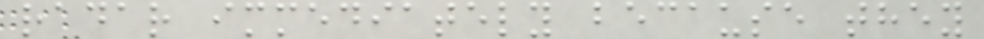radar immediately because they
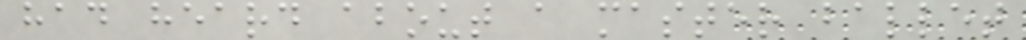had heard about a master ballet
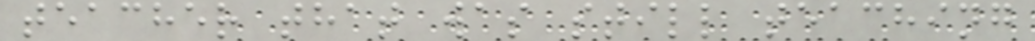teacher that was still teaching
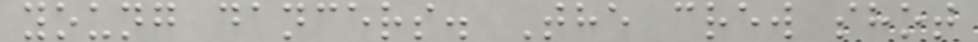young dancers. The crew shot
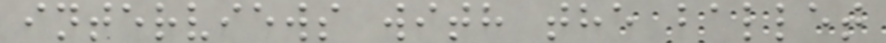interviews with the ballet
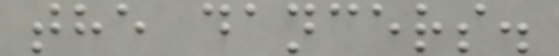the dancers.
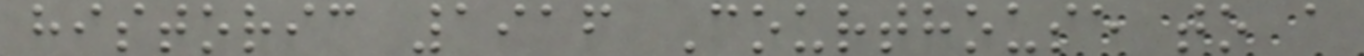historic 1916 Courthouse to a
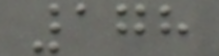178
